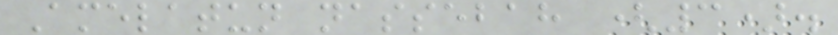Amelatun nassebah (3).
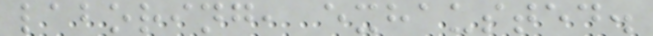laboring, exhausted.
